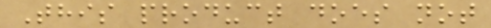This product does not
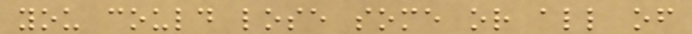you could lose some or all of
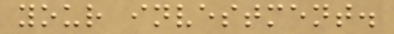your investment.
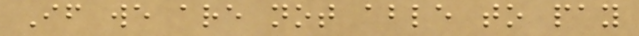If we are not able to pay
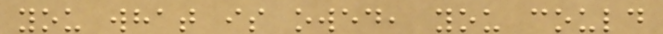you what is owed, you could
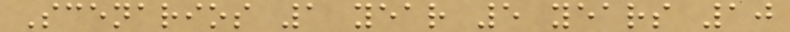Scenarios 1 year 5 years 10
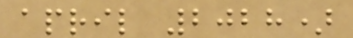april 2028)
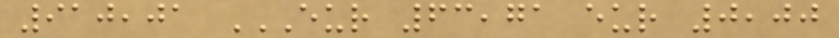910,01 EUR 63,71 EUR 0,00
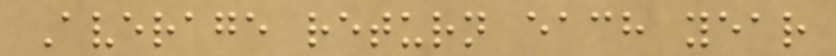Average return each year
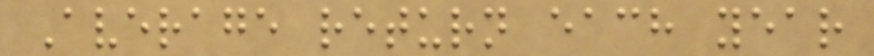Average return each year
